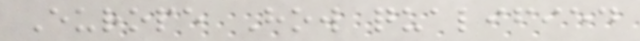Europe How qualified
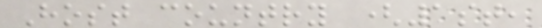Host country (1st,
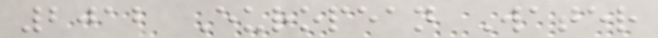2012 European Water
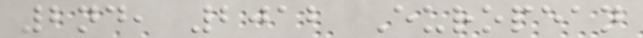2nd, 2012 European
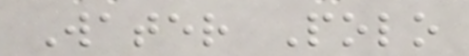Water Polo
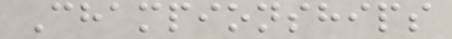Championships
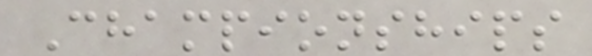Championships
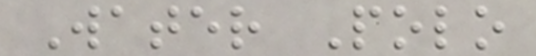Water Polo
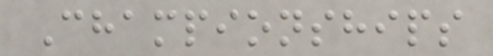Championships
